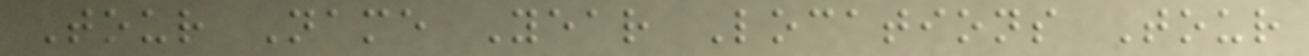Tour Name Year Locations Tour
